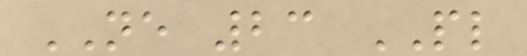NE 23 PL
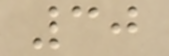30
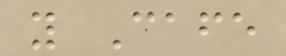y Cafe
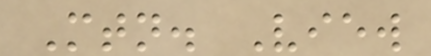Mtn. View
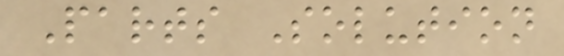Parts Solution
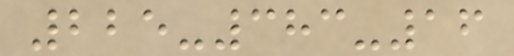225-383-16
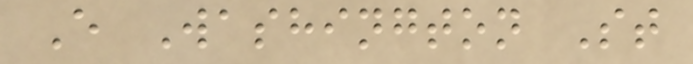E Washington St
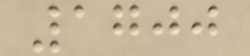1700
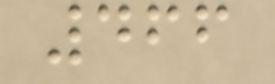466
